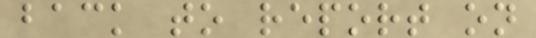back to report on
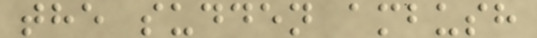the sudden ambush
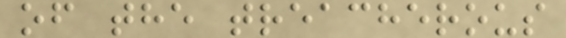of the treacherous
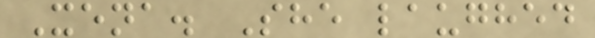Xena. She laughed
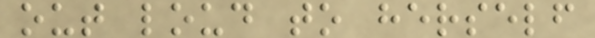out loud to herself
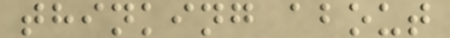thinking about
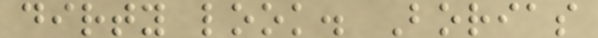dirty look. Borias
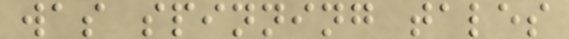was spinning tales
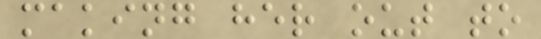making her out to
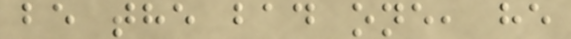be the bad one, he
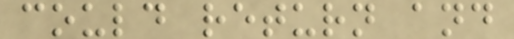could return and
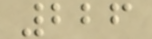226
